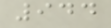944
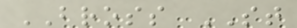BROSS ST
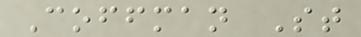Coffman St
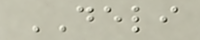DELI
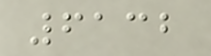6132
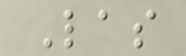Las
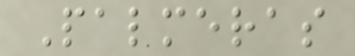Palmeras
